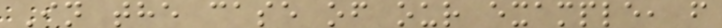In the case of our example, f
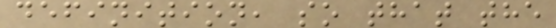definition, so that the
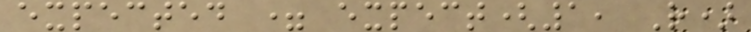expected = expect(1, R)
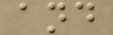and
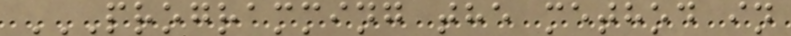PROGRAMMING THE METHOD IN
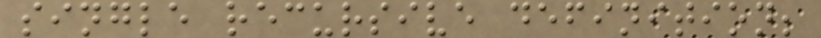single recursive definition;
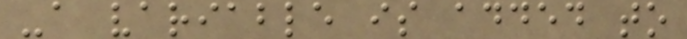-a variable is added to
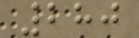280
